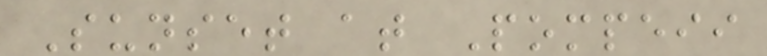Sunset at Pompeii
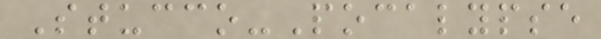Stucco-Pocalypse
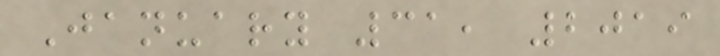January 31, 2019
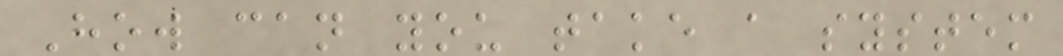How can you take a system
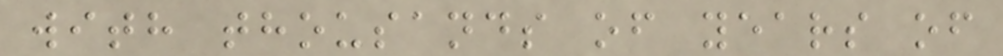with thousands of years of
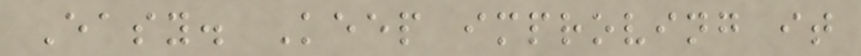Easy. Keep improving it
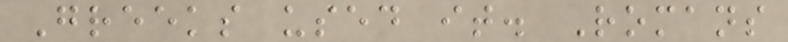Greeks used it. Romans
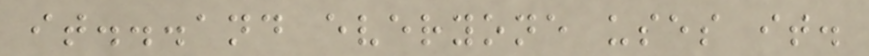it...and everyone uses it.
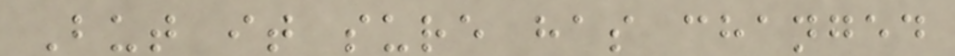But it sure has changed
